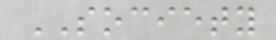SOCIETY
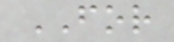FOR
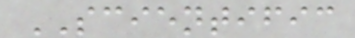SCIENTIFIC
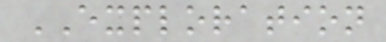EXPLORATION
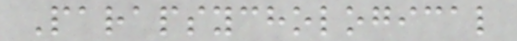Parapsychological
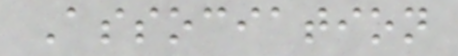Association
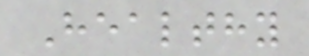Healthy
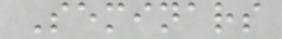Seminars
